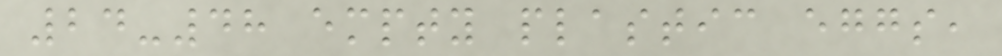24-48 empty plastic eggs,
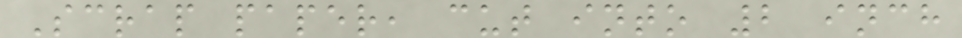Scrap paper, cut into 2 inch
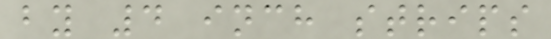by 4 inch strips
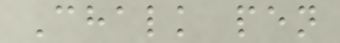Chalk pen
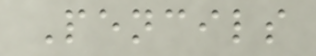Pencils
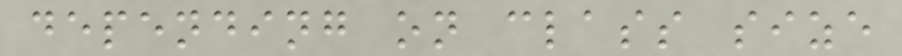depending on class size
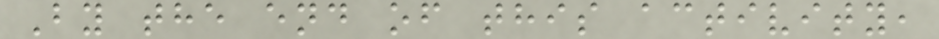By the end of this activity,
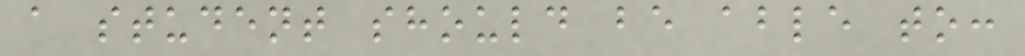a student should be able to:
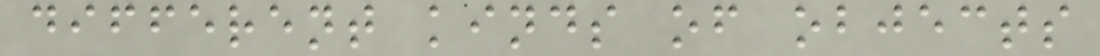different kinds of objects
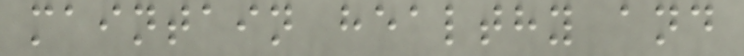maintain healthy and
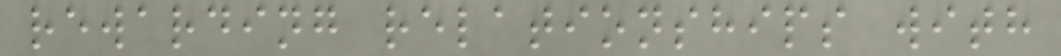rewarding relationships with
